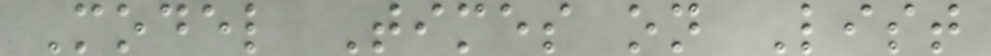Model Times on List
